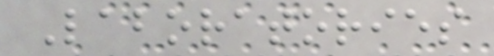Laboratories
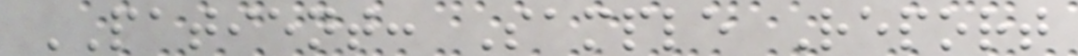PATIENT: Sample Report
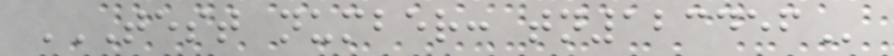TEST NUMBER: TN123456
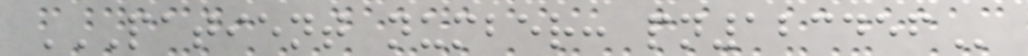PATIENT NUMBER: PN123456
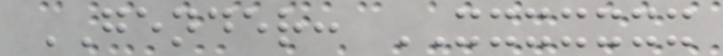GENDER: XXXXXXX
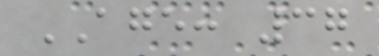AGE: 37
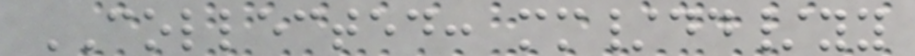COLLECTED: mm/dd/yy
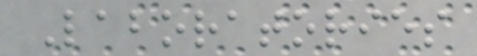Laboratories
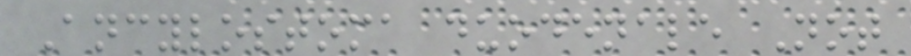Ancylostoma duodenale Not
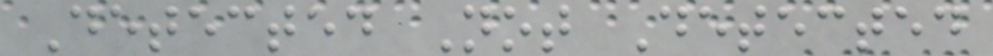Detected Not Detected
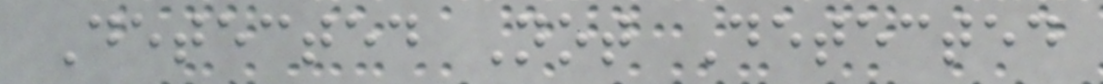Detected Not Detected
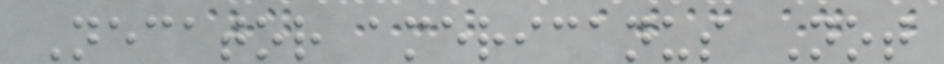Necator americanus Not
